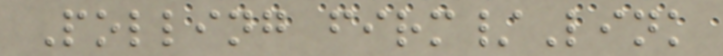Polling firm/Link
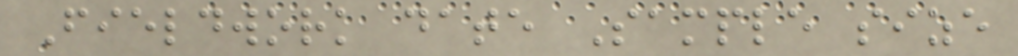Fieldwork date Sample size
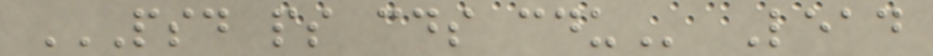PSD PS CDS CDU Lead
